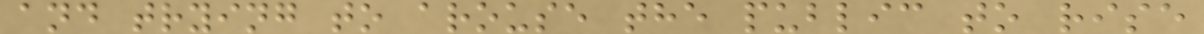and trying to arouse the public to rise
